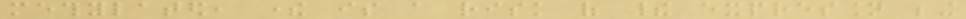methylated, there is a risk of their expression being
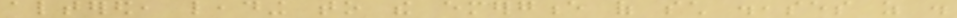altered, leading to the emergence of such diseases as .
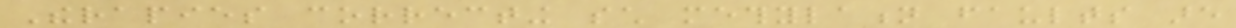Therapies correcting such methylation faults are
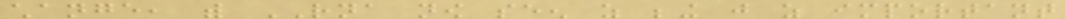change, with RNA now seen as being just as important
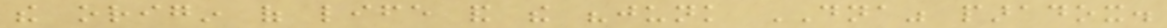the origin of life and the "junk DNA" paradox.
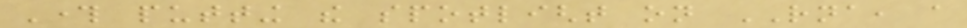Through putting the spotlight on RNA, a
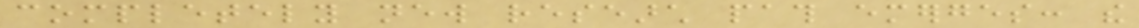completely new research path emerges: the
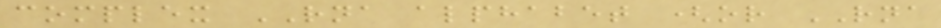complex RNA alphabet (or RNA
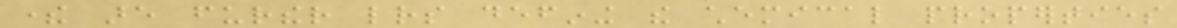there are further letters defining the chemical properties
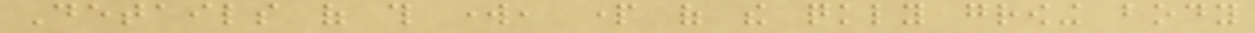Details of this work, part of the quickly growing body
